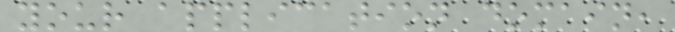your application domain,
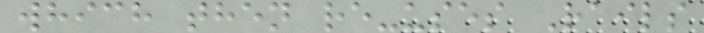which then re-uses Rails
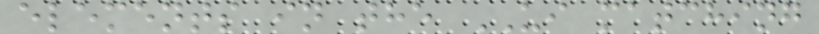elements in the UI matching
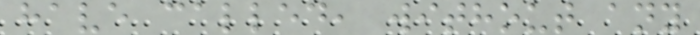have called, without any
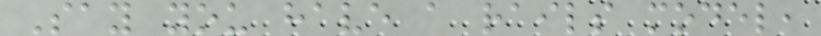Say you have a rails model,
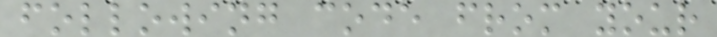following code from your
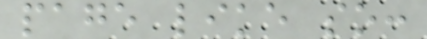page like so:
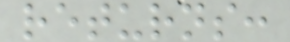returns:
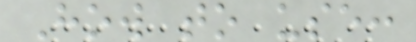How to use:
